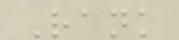Rank
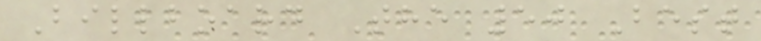Billboard The 50 Best
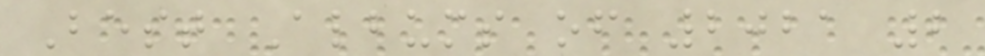Best Albums of 2021 2
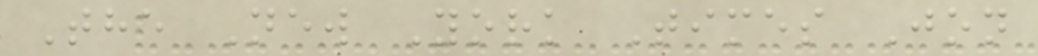The New York Times Jon
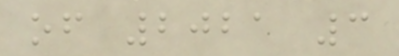of 2021 3
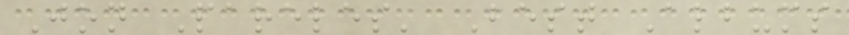Jon Pareles' Best Albums
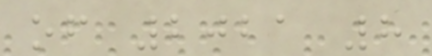of 2021 8
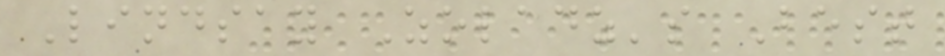Lindsay Zoladz's Best
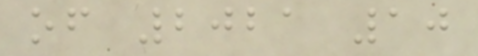of 2021 10
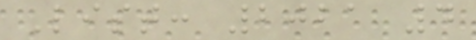List: 2021 4
